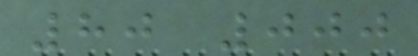80 000
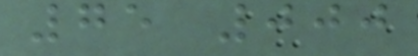75 000
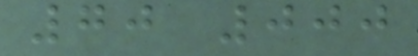70 000
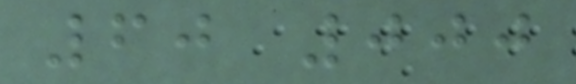60 000
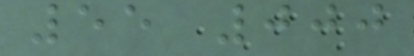55 000
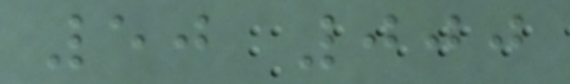50 000
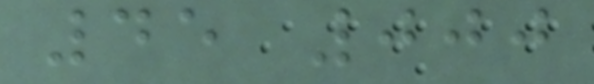45 000
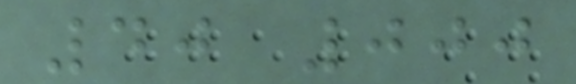40 000
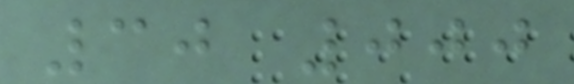30 000
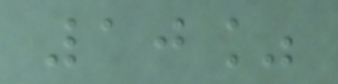10%
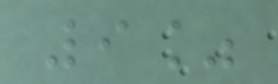9%
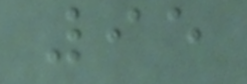95
